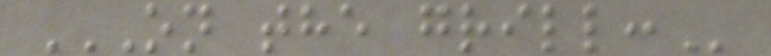ON THE GRILL:
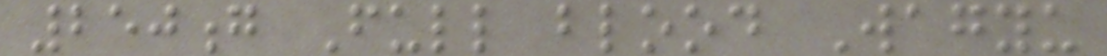250g Full blood Wagyu
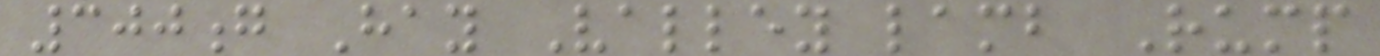300g Hay Valley lamb Rump
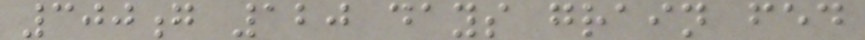300g 120 days grain fed
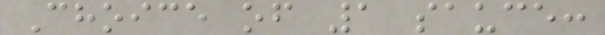Choice of 1 sauce:
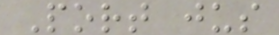Port jus
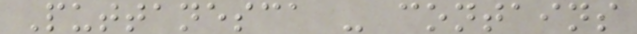Puttanesca - contains
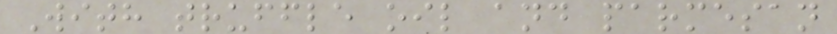With truffle oil and parmesan
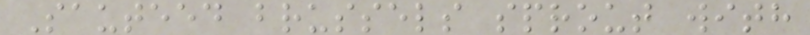Sauteed brussels sprout with
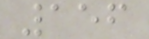156
